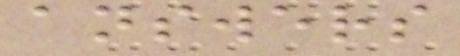answers
